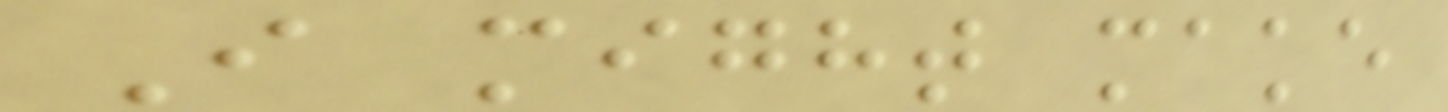I might make
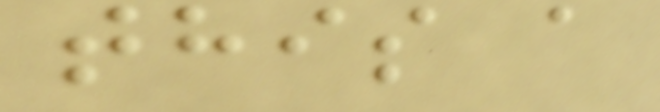this a
